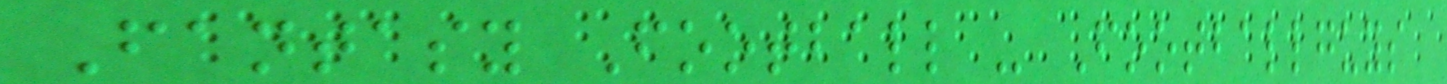Fantasy Football - Footballguys
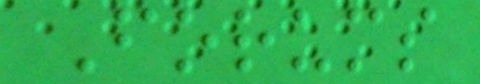Forums
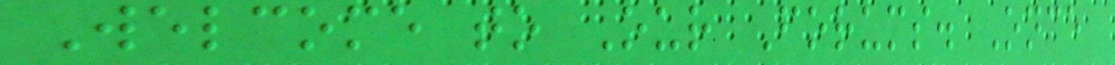Welcome to Our Forums. Once
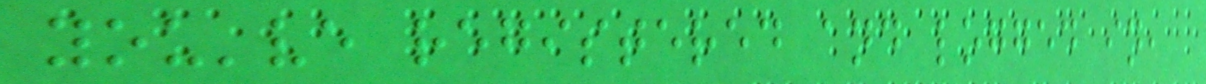you've registered and logged in,
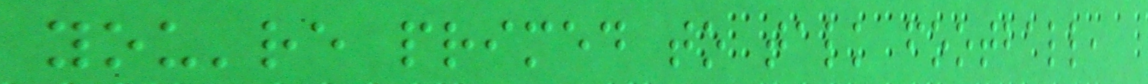you're primed to talk football,
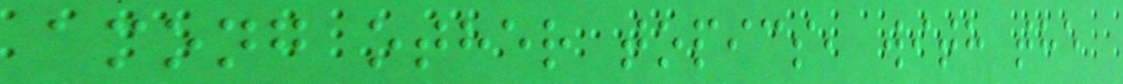among other topics, with the
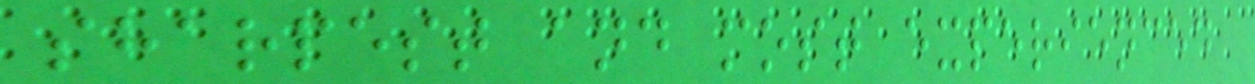sharpest and most experienced
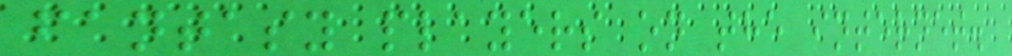fantasy players on the internet.
